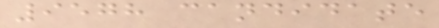9578 candidate
